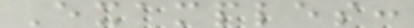Examples:
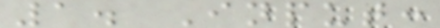1. Input:
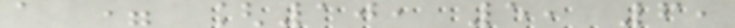a = [10, 5, 6,
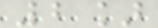2]
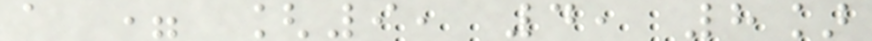a = [9, 4, 8]
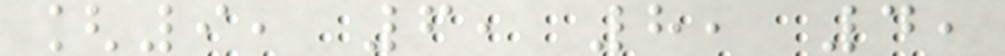[9, 6, 8, 4,
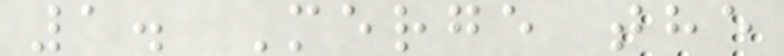1. Merge the
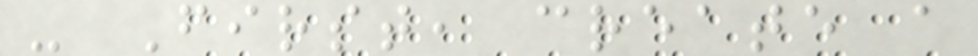- First, create a
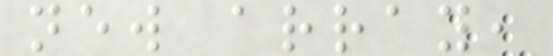new array,
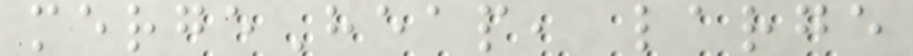mergeHeap, large
